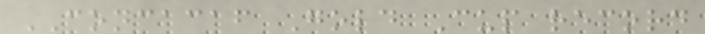CONCACAF Gold Cup record
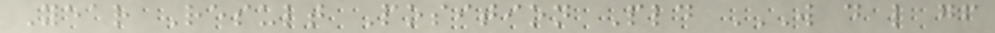Year Result Position Pld W D L GF
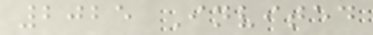2025 Invited
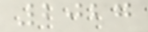2027
